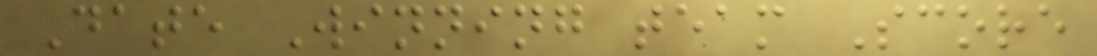Date Winning team Score
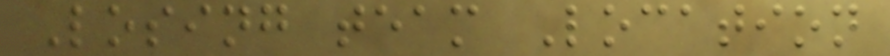Losing team Location
